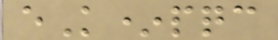eK*pqc
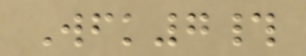Wfk7#
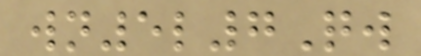wn5l7Qw
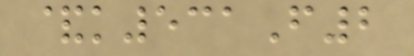&k531F2
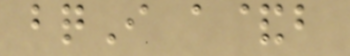bqI a&b
